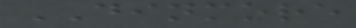DINMORE
